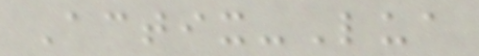Actix-Lua
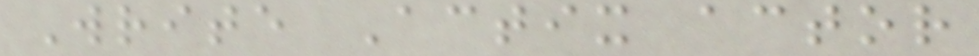Write Actix actor
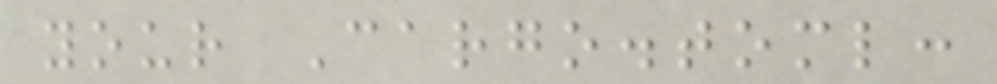your Cargo.toml:
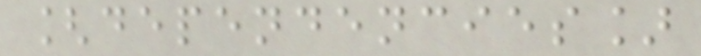[dependencies]
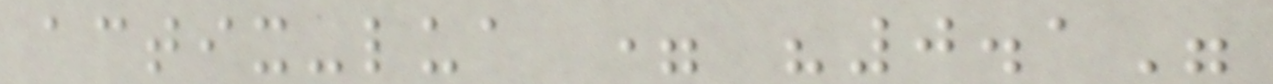actix-lua = "0.1"
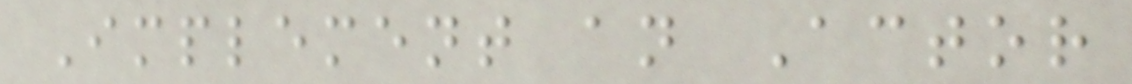Implement an Actor
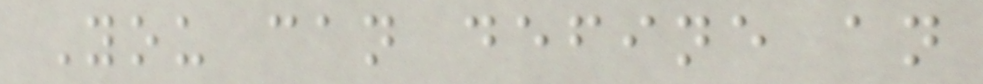You can define an
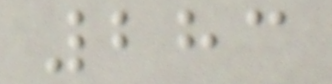283
